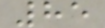85
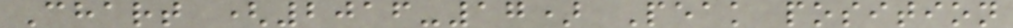Chart (2016-17) Peak position
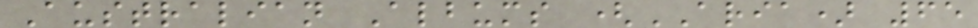Australian Albums (ARIA) 65
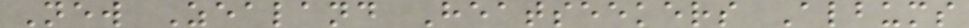New Zealand Heatseekers Albums
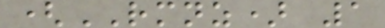(RMNZ) 1
